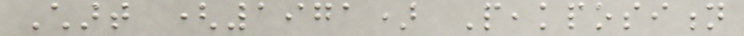Chart (1971) Peakposition
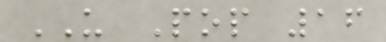US Pop 16
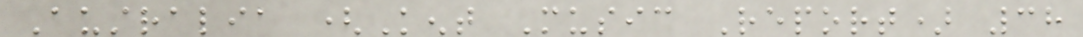Australia (Kent Music Report) 38
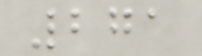271
